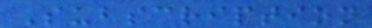Subscription
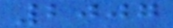2007
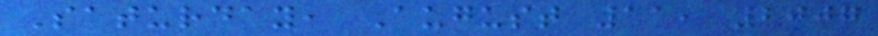Saturday, August 11, 2007
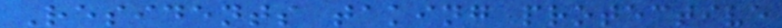Residents taking protective
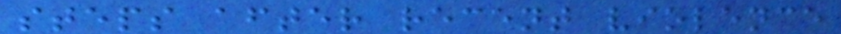steps after recent violence
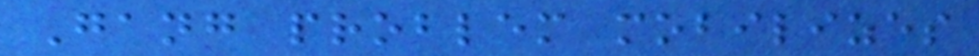Gang problem mobilizes
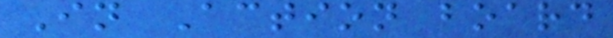In Action board
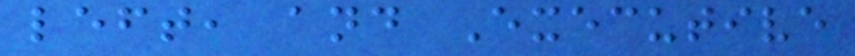left, and Executive
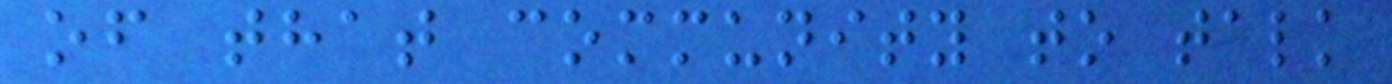of that community to talk
